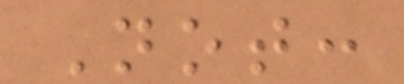Not:
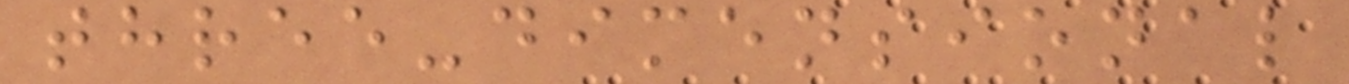three-dimensional
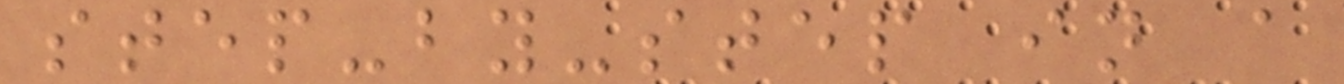step-by-step in a
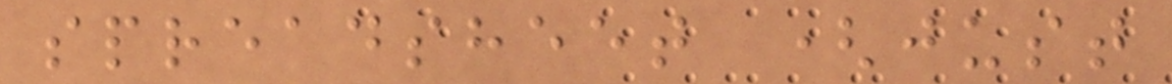spreadsheet (just
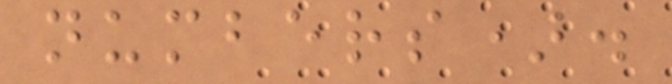numbers).
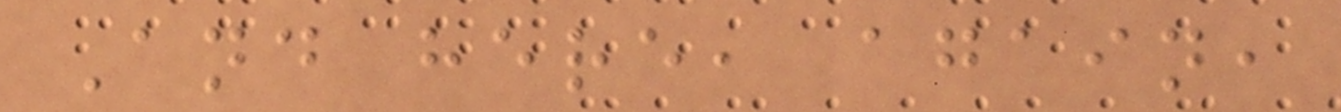And here, again,
